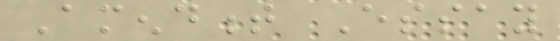Amendment Essay
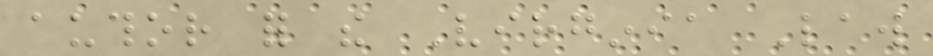author for the Virginia Law
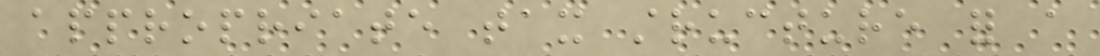appropriate tax structure for a
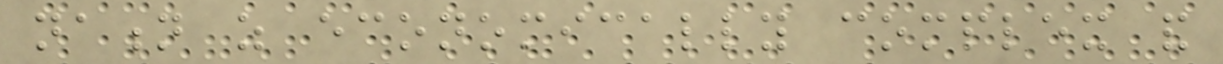nation as economically complex and
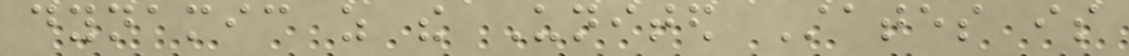dynamic as the United States is
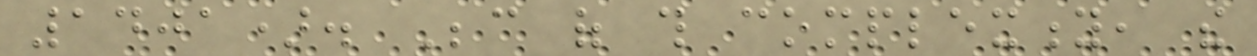1401). Because of this complexity, the
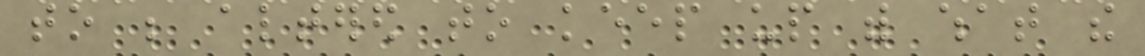to be altered to keep up with what the
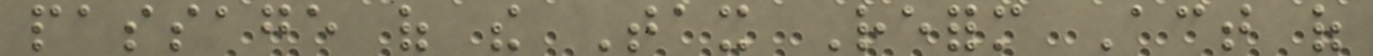passage of the Tax Reform Act of
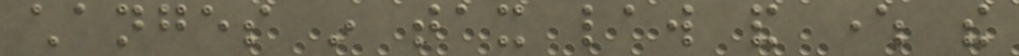changes in tax law and where the
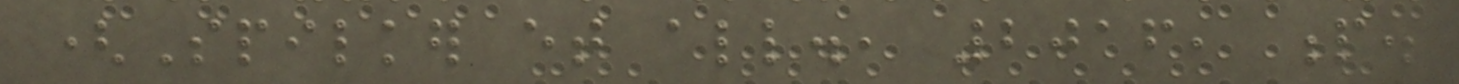(Spilker et all., 2016, p.
